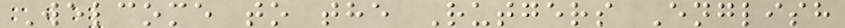Welcome to the Rutgers English
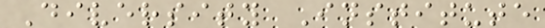Diversity Institute
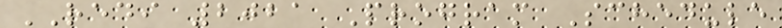REDI 2021 Program Schedule
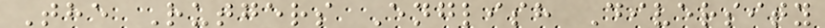The Rutgers English Diversity
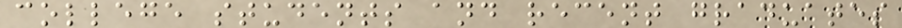college students and recent graduates
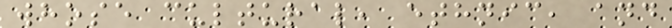whose cultural, ethnic, and
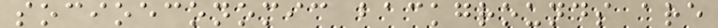socioeconomic backgrounds are
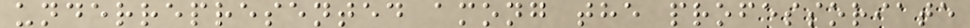underrepresented among the professoriate
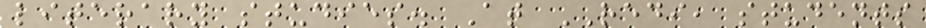literary studies. At REDI, students
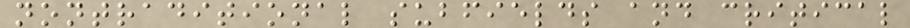nontraditional subfields and critical
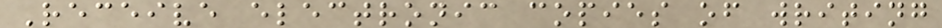Receive electronic copies of writing
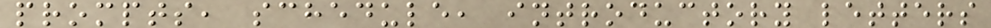prompts, schedule, introductory letters
